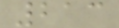213
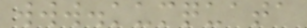www.kumquata
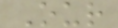Our
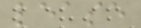lease
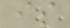is
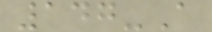147-A
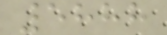5888
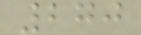270
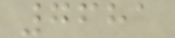7681
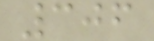306
